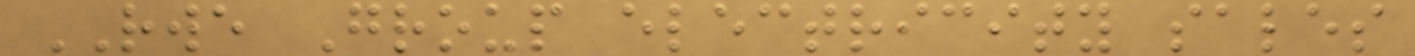RWE Group electricity sales
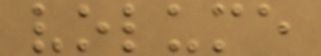volume
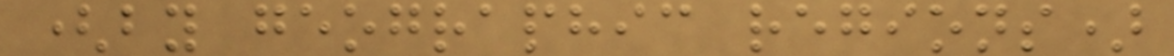(by geographic regions)
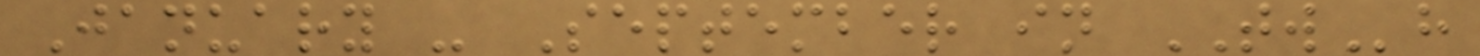January - September in TWh
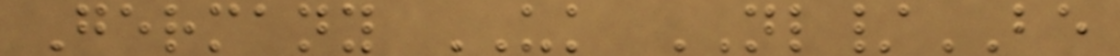Germany UK NL/BE
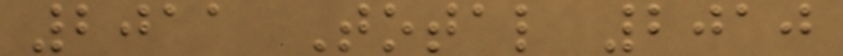2011 Total 2010
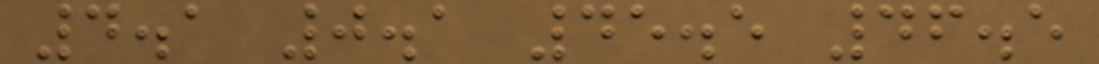4.1 0.1 45.5 46.5
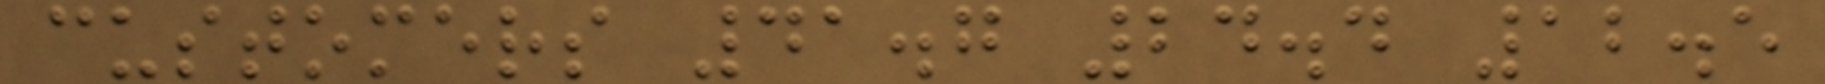customers 41.7 24.4 12.5
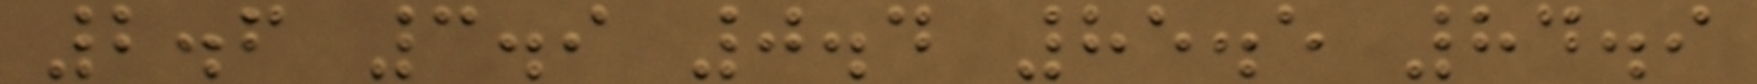2.6 3.9 0.4 85.5 84.9
